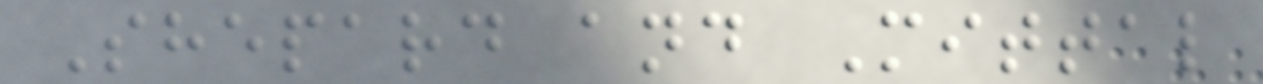Shepard and Mittal
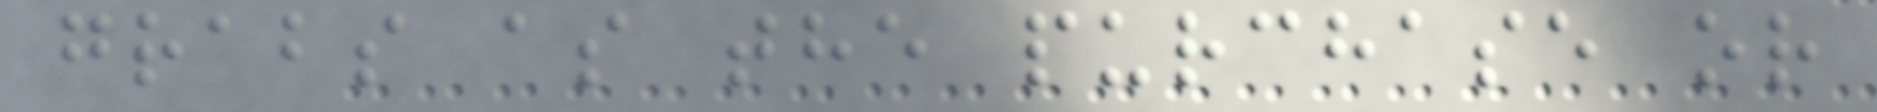grabs as the purchase or
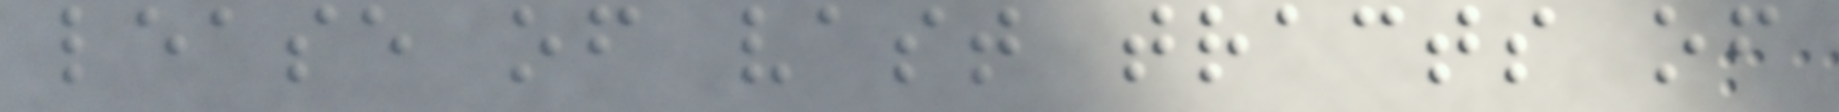lease of vast tracts of
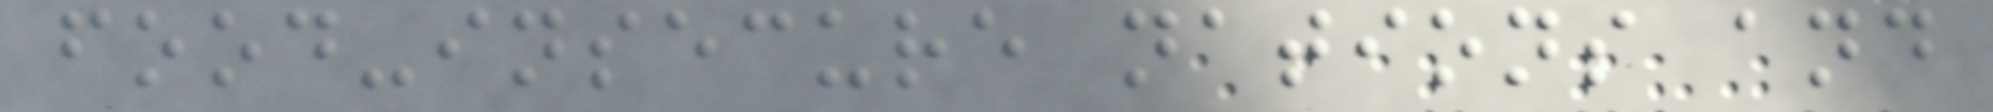food-insecure nations and
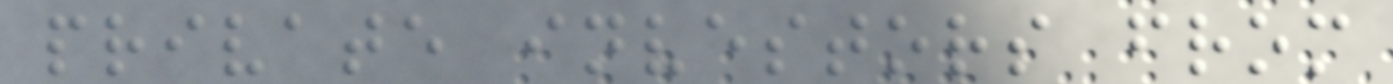private investors from
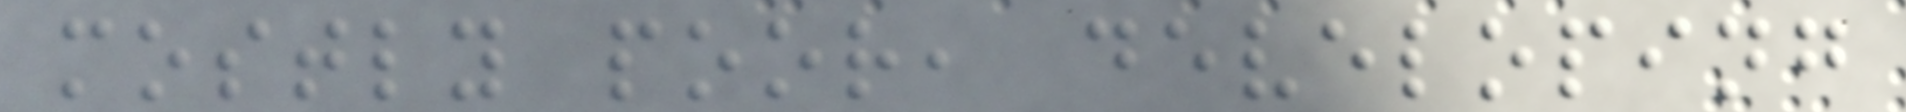mostly poor, developing
